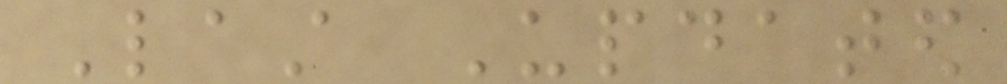Last Updated
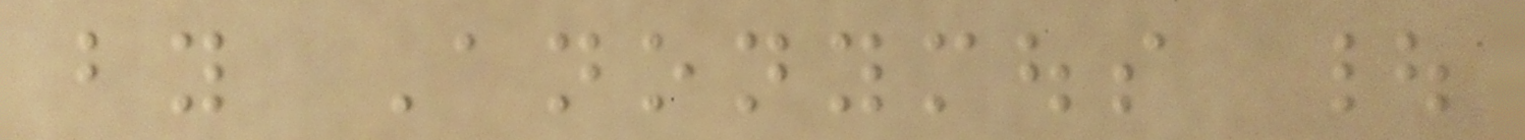by Anonymous |
